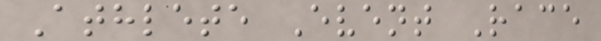Athlete Event Race
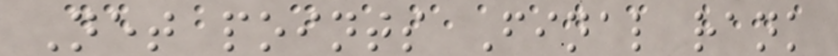Net points Final rank
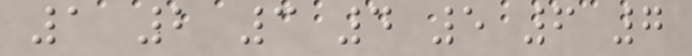1 2 3 4 5 6 7
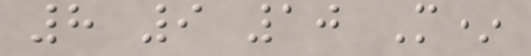8 9 10 M*
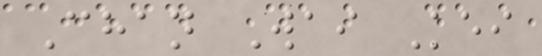Chan Wai Kei
